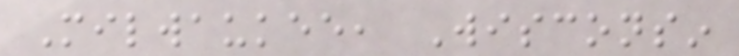Milwaukee, Wisconsin
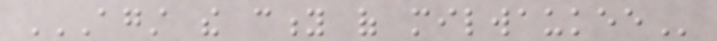AGAINST THE CITY OF MILWAUKEE
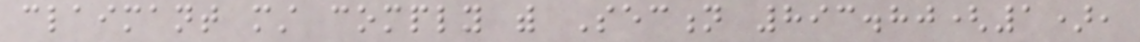claimant must comply with Section 893.80(1),
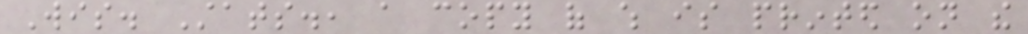Wis. Stats., a copy of which is printed on the
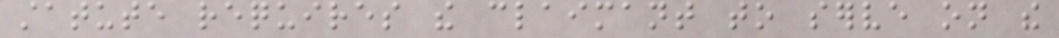statute requires the claimant to serve on the
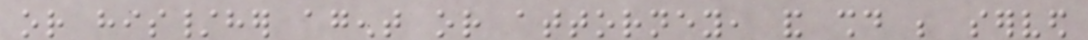or his/her agent or attorney, and should be served
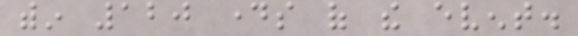within 120 days of the event.
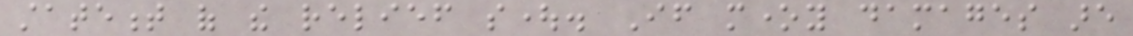statement of the relief sought. If money damages are
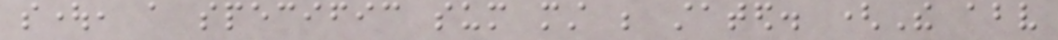sought, a specific sum must be stated. (The above
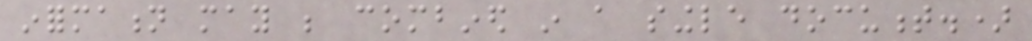information may be combined in a single document.)
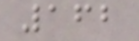162
